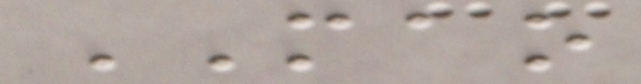MAO
